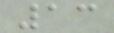13
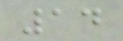14
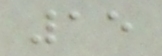15
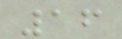16
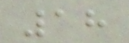18
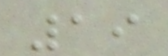19
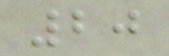20
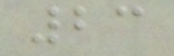23
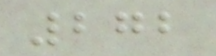272
